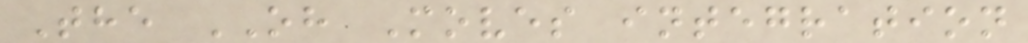The OH Moves integration
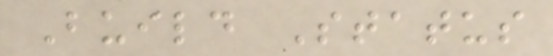Build Status
